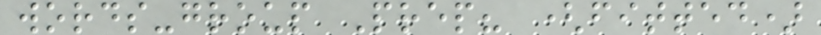words-group Prep? (fitted)
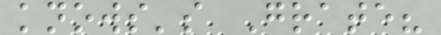knows's Grate?
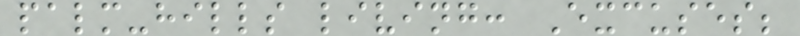palm-hills living: Excuses;
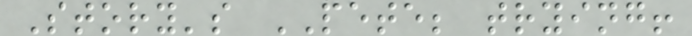Story's PETE; trying!
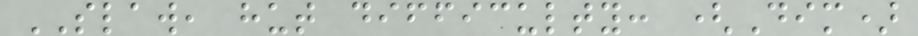SLAW, hut difficulty: (Dim)
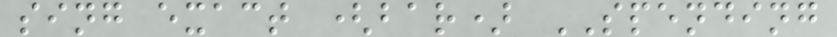sing exact (bar) SPENDING
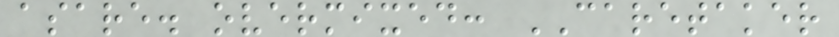asare. overmixed: CARETAKER
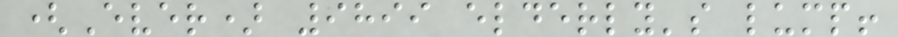(Ever) 9899 elderly's lump!
